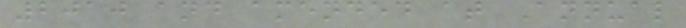2010 and amended at Annual
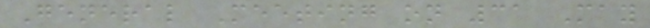General Meeting on 31 May
